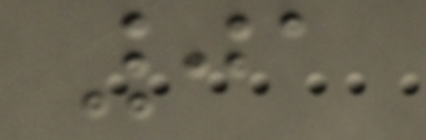01
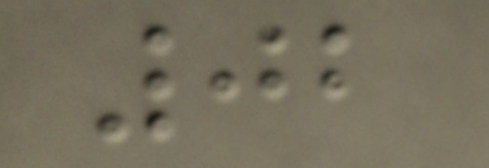02
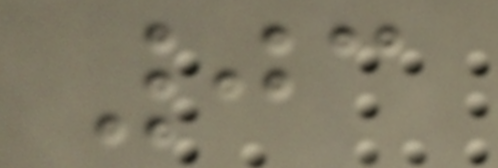03
